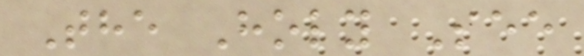The Holy See
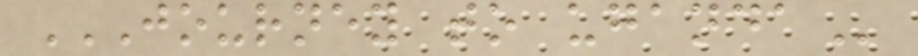JOURNEY TO UGANDA
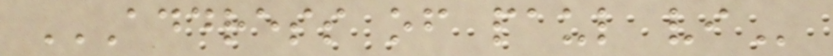ADDRESS OF PAUL VI
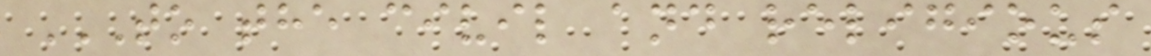TO THE CIVIL AND RELIGIOUS
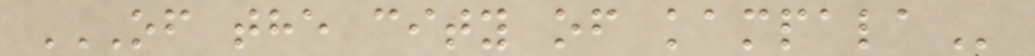OF THE CITY OF KAMPALA
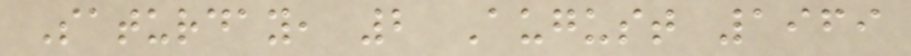Saturday, 2 August 1969
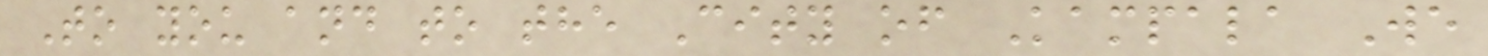To you and to the City of Kampala We
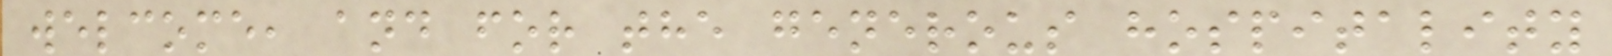welcome, and for the generous hospitality
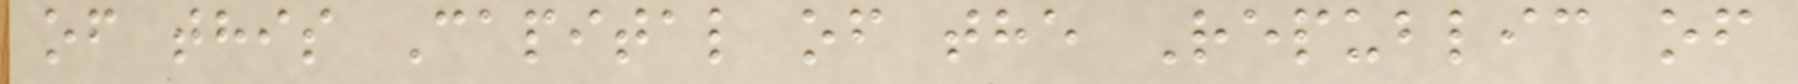of this Capital of the Republic of
